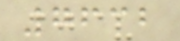7632
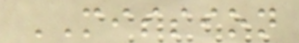MISSION
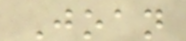Joan
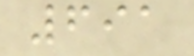691
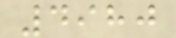4980
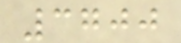3700
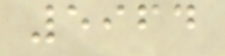5964
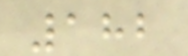182
